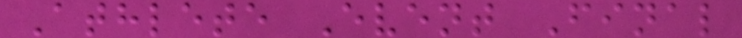Athlete Event Final
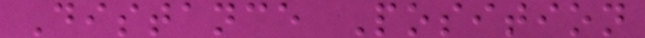Distance Position
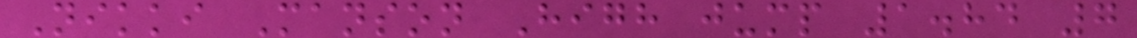Nikki Manson High jump 1.84 7
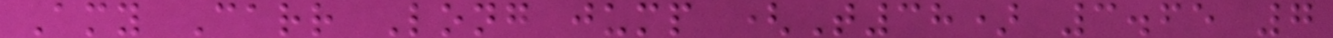Amy Carr Long jump (T38) 3.65 7
